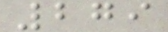279
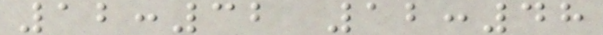12:32 12:48
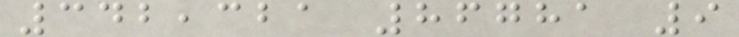342,321 86781 9
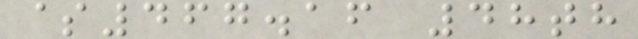$467.16 48th
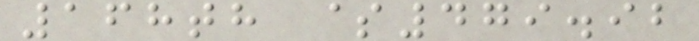168th $479.92
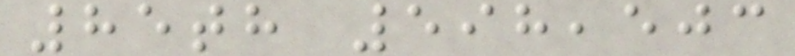85th 598,503
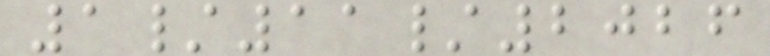1/11/2026
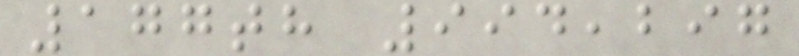177th 994,297
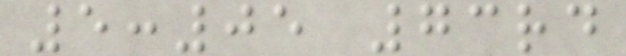5:05 73rd
